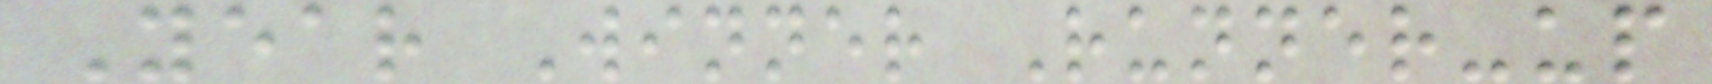Year Winner Runner-up
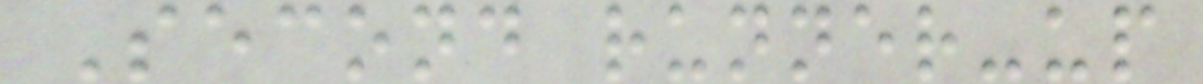Second runner-up
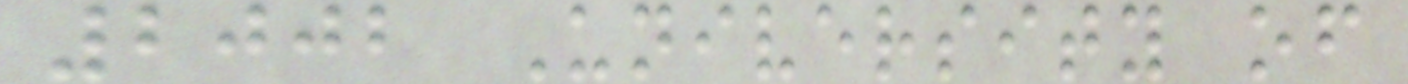2002 University of
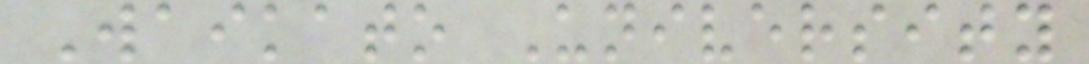Waikato University
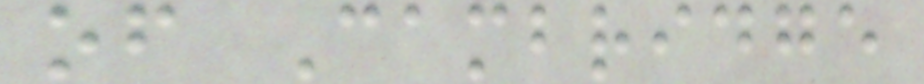of Cambridge
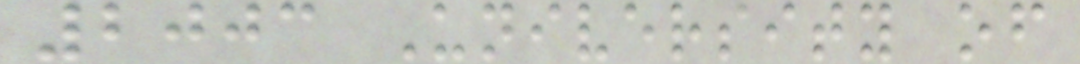2003 University of
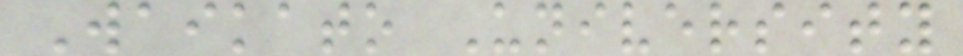Waikato University
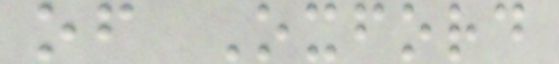of Oxford
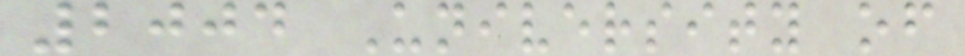2004 University of
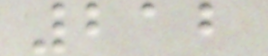212
